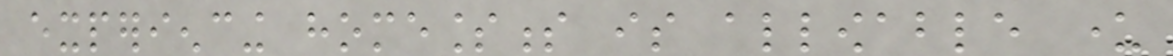experiencing homelessness is allowable under
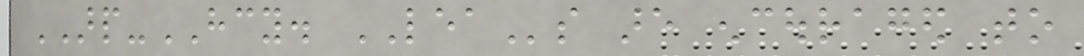ARP-HCY. LEAs are encouraged to
